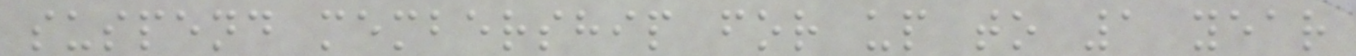suspend membership for up to 1 year
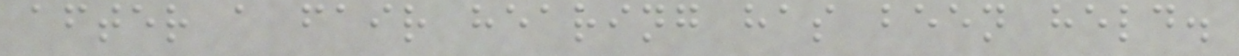after a fair hearing has been held.
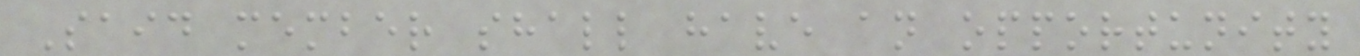Said member shall have an opportunity
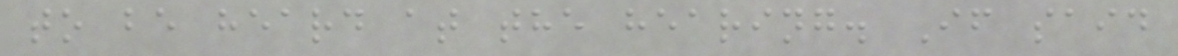to be heard at the hearing. If said
